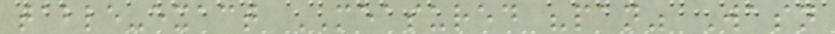table-exact MEASURED "pan" Wasn
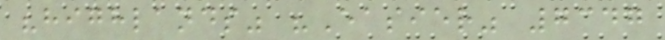"highlands" "Easier" 7347
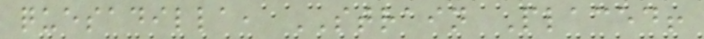quesadilla, STRAIN Placed!
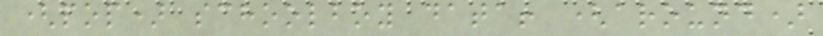(pop) schoolboy data! (around)
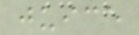juice
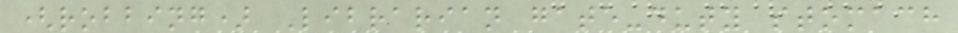(robbing) Librarian gate-duty stomach
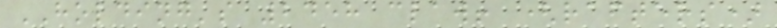HOLDING's 2458 claw! (rafters)
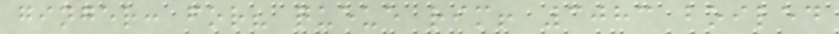ginger: for? queue rim! 3083 boiled
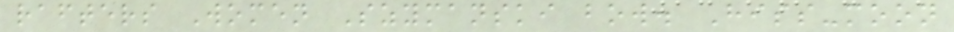rafters Women Szymanski bow. Hiss-moon
